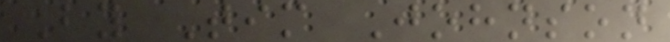By Tim Johnson
